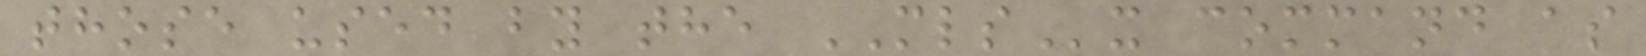those used by the MLSx command as
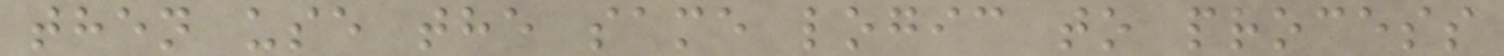then use the same logic to process
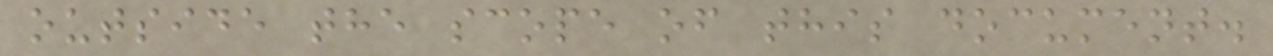outside the scope of this document.
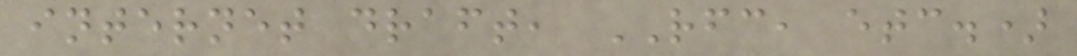internet draft, RFC, etc.)
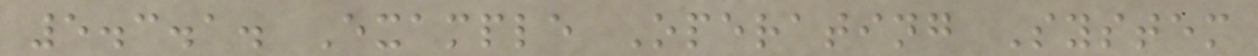5.3.1. Example Operating System
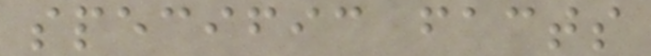specific facts
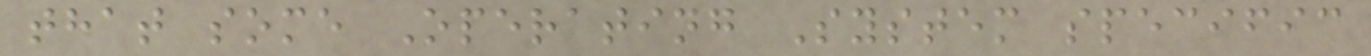that some Operating System specific
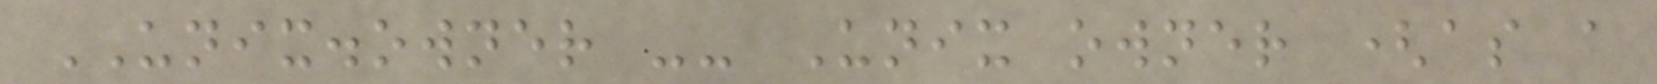UNIX.owner -- Unix owner (as a
